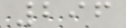296
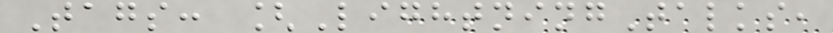Tags: [LightningTalks,
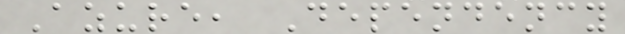Azure, Dependency
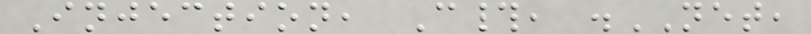Injection, C#, .NET,
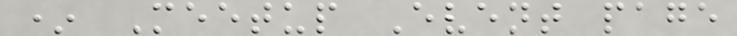* Meetup Event page
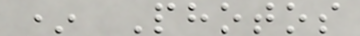* Photos
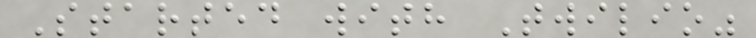Started with Twilio"
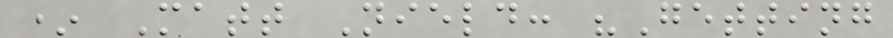* Matt Nield: "Getting
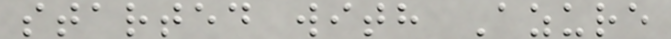started with Azure
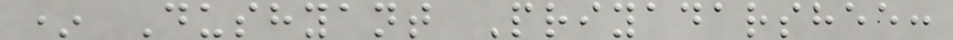* Dushyant Priyadarshee:
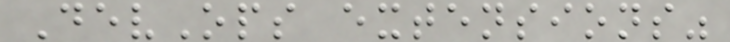DevOps extensions"
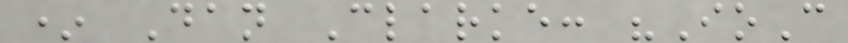* Dan Clarke: "IoC
